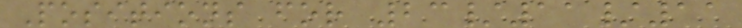Positions for 23/11/11
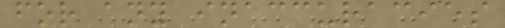for any inaccuracies
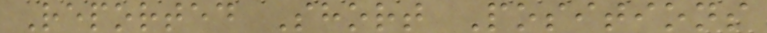Reported Short Positions
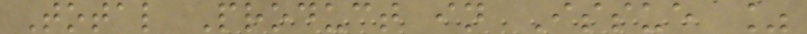Total Product in Issue %
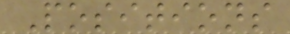Positions
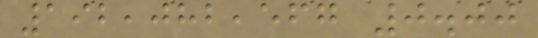192,082,567 0.00
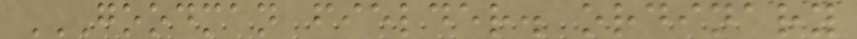GOODMAN FIELDER. ORDINARY
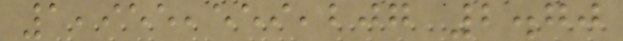1,955,559,207 2.70
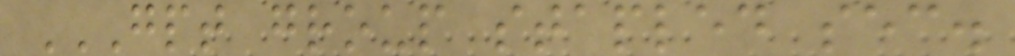GPT GROUP STAPLED SEC.
